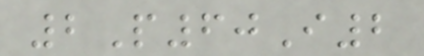2P60I2
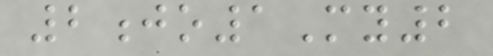2jo1My2
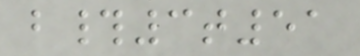b#3t51
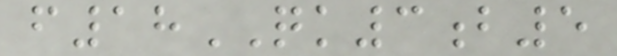f18QK3b5
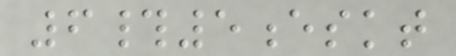6#5eskt
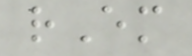rEm
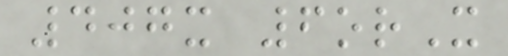407x 6orX
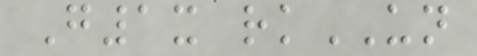G1x rkUN
